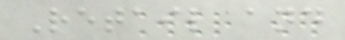Retail and
